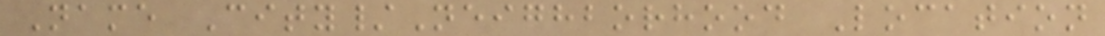Name City/Neighborhood Location
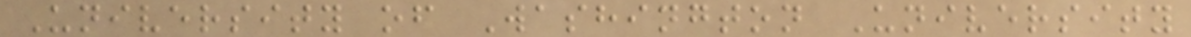University of Washington University
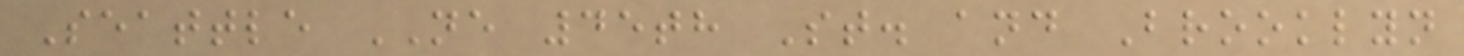Seattle NE 45th St. and Brooklyn
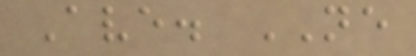Ave. NE
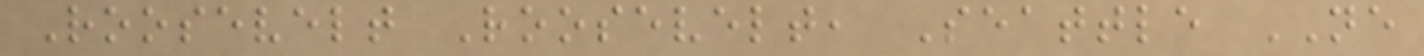Roosevelt Roosevelt, Seattle NE
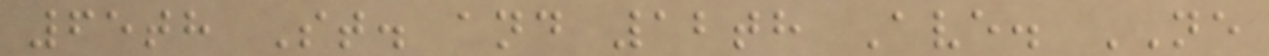65th St. and 12th Ave. NE
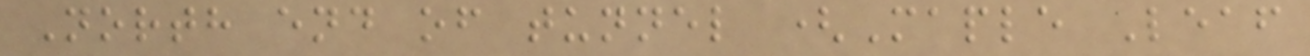North end of tunnel (Maple Leaf
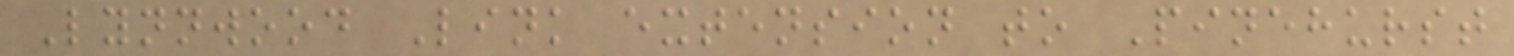Lynnwood Link extension to Pinehurst
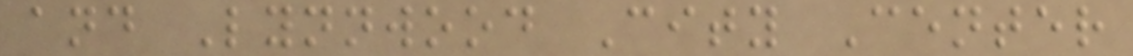and Lynnwood City Center
